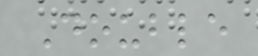Double
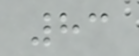83
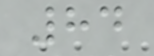84
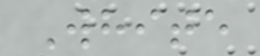White
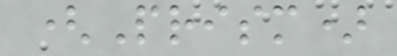(Prism)
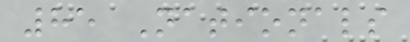85 Nationals
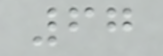67
